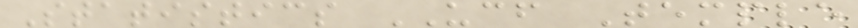Statistics UCF Temple
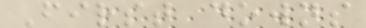First downs
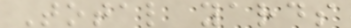Total yards
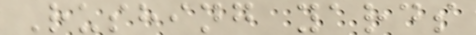Rushing yards
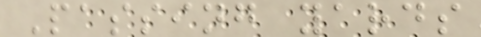Passing yards
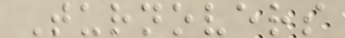Turnovers
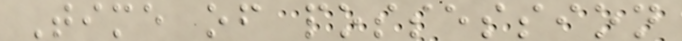Time of possession
